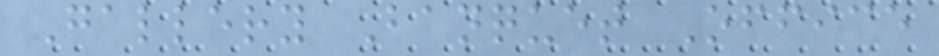Gallery Banquet Office
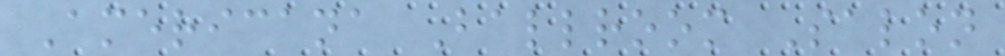Americana Ballroom Salon
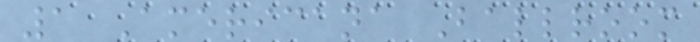1 Americana Ballroom
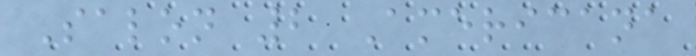Salon 2 Americana
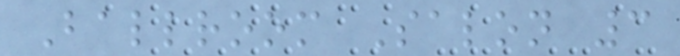Ballroom Salon 3
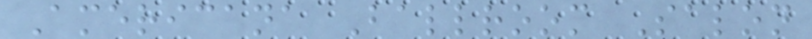Americana Ballroom Salon
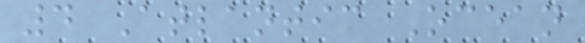4 Atlantic Ocean
